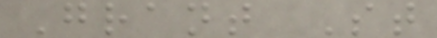Grant St
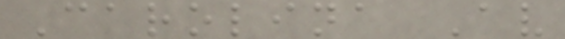Carolina Av
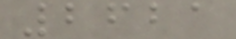2621
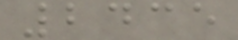2435
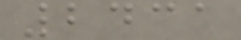2431
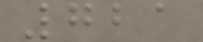721
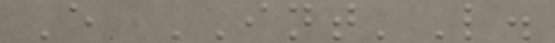E INT'L.
